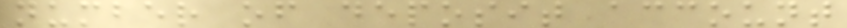number of deposit account
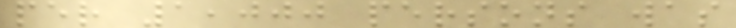per 1,000 persons was
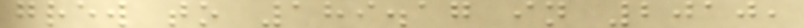grew to 189.17 in 2010,
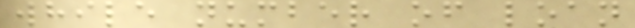while number of loan
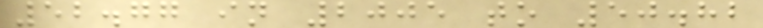52.77 in 2005 to 50.82
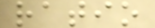ratio
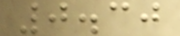0.30
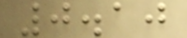0.10
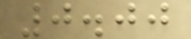0.00
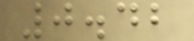0.42
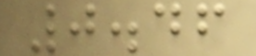0.46
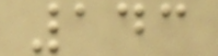143
